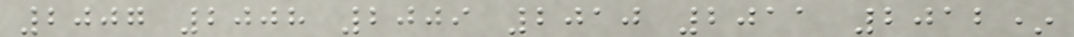2007 2008 2009 2010 2011 2012*
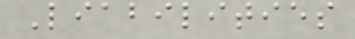Liabilities
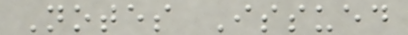Notes Issued
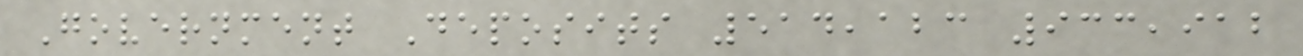Government Deposits 514,123 933,912
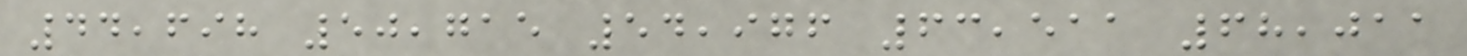44,698 50,715 54,976 63,511 68,011
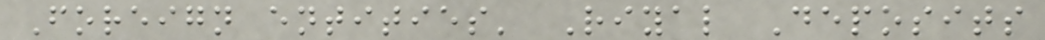Foreign entities' Riyal Deposits
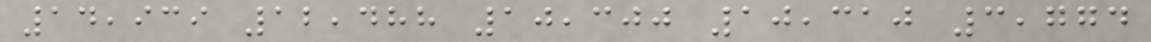14,939 12,488 10,300 10,310 3,774
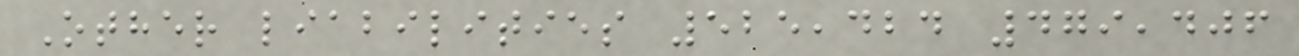Other liabilities 525,424 479,406
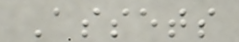Assets
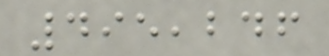495,246
